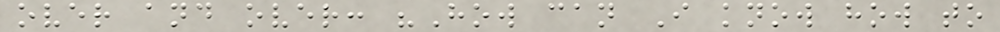over and over: "How can I know how to
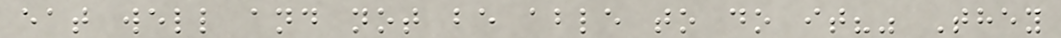eat well and not be able to do it?" They
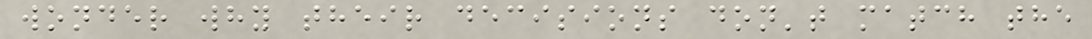wonder why their decisions don't match the
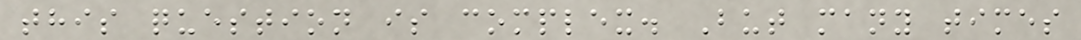this question is complex. But many times
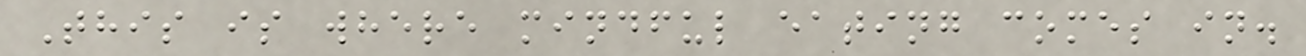This is where mindful eating comes in.
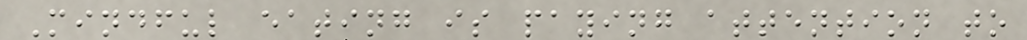Mindful eating is paying attention to
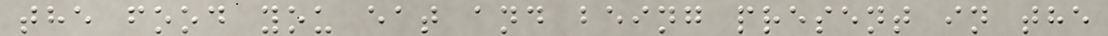the food you eat and being present in the
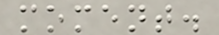moment.
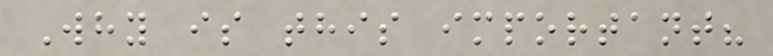Why is this important?
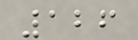126
